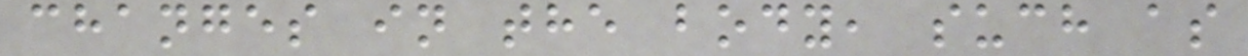changes in the body, such as
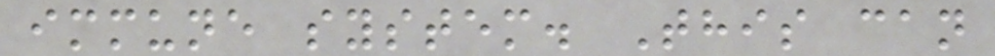immune system. This can
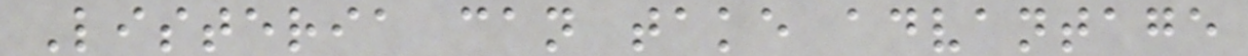Listeria can take advantage
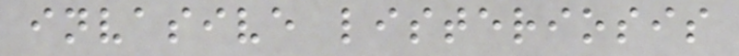invasive listeriosis
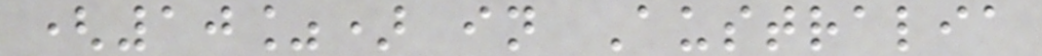(10%) in Australia
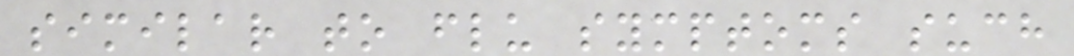similar to flu symptoms such
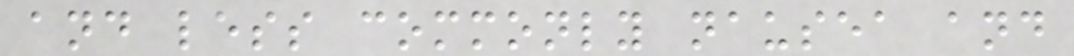and less commonly nausea and
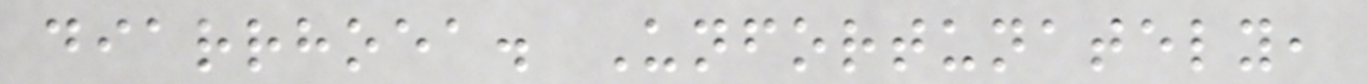diarrhoea. Unfortunately,
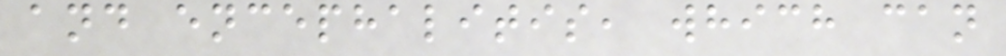and encephalitis, which can
